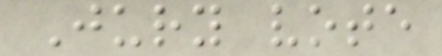Jury vote
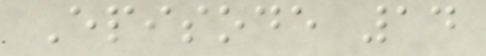Episode 14
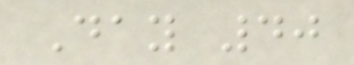Day 40
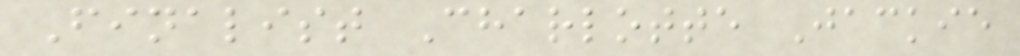Finalist Charlotte Jackie
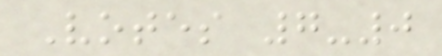Votes 7-0
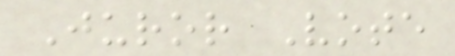Juror Vote
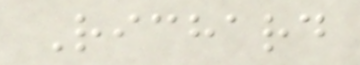Richard
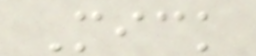Mick
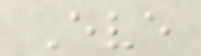Eve
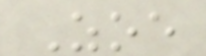Zoe
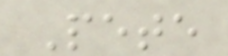Pete
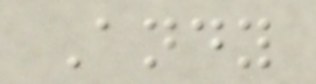Andy
